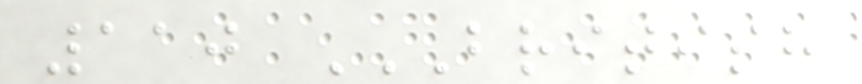110 BRITISH
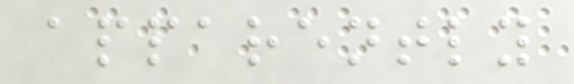apparently
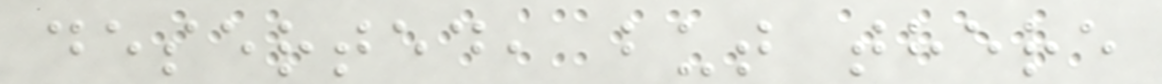deserted, but there
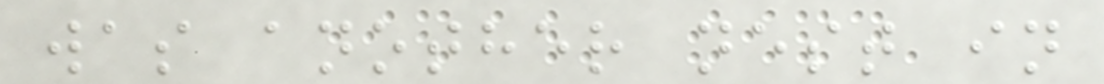was another nest in
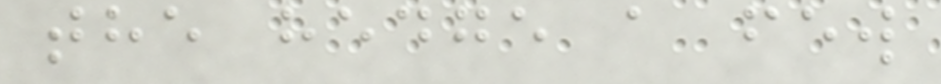the hedge a few
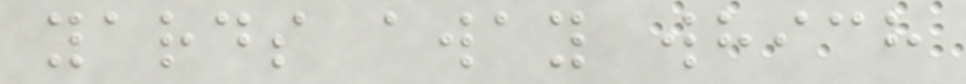yards away which
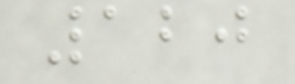120
